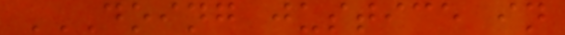DOING JUSTICE IN
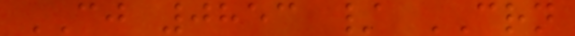CJ 0853 / CRN
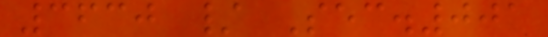3630 / Sec.001
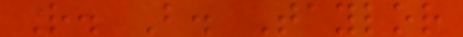R. B. Taylor
